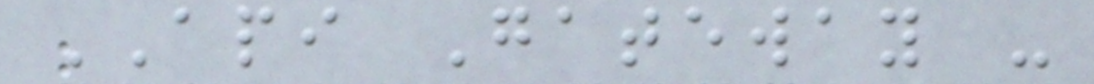API Gateway -
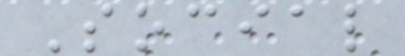Social
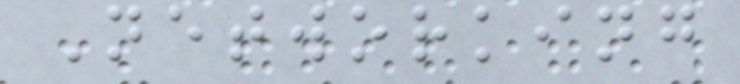Networking
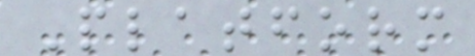Platform
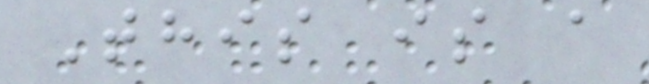This is a
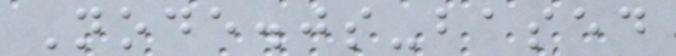Node.js-based
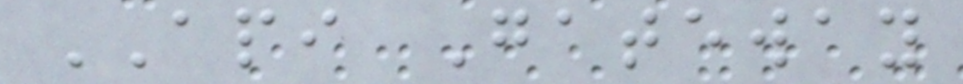API Gateway
